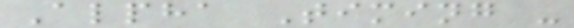Alpha Timing -
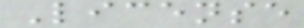License
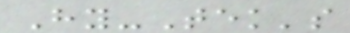Hy-Tek's
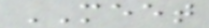MEET
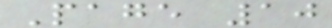Page 10
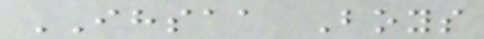IHSAA Boys
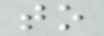to
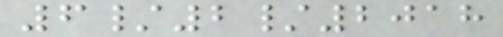6/2/2018
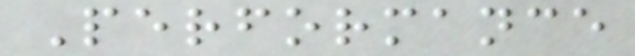Performance
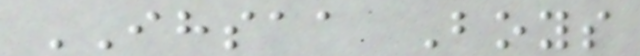IHSAA Boys
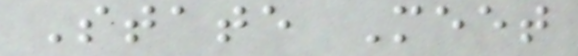State Meet
